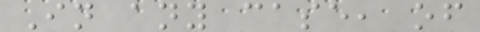In any case, of
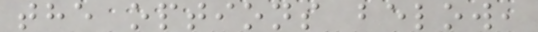the options below,
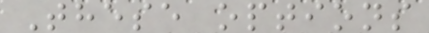These options
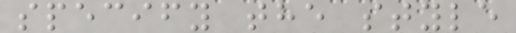specify the style
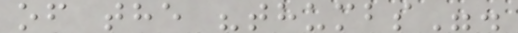of the "thumbs".
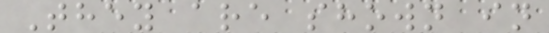They are shown in
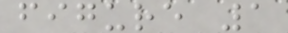figure 1
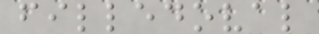filledoval
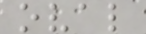oval
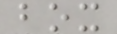box
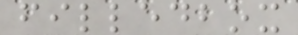filledbox
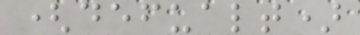(defualt)
